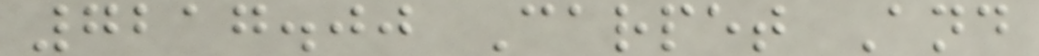7217.00 Carpet And
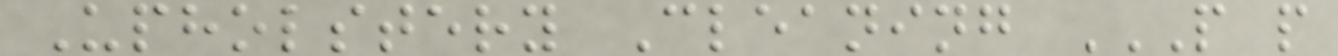Upholstery Cleaning P P
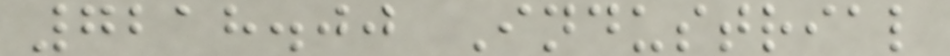7218.00 Industrial
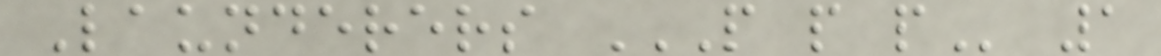Launderers P P P 1
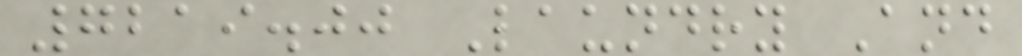7219.00 Laundry And
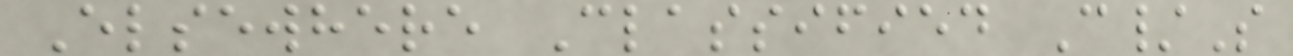Elsewhere Classified C/S
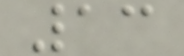13
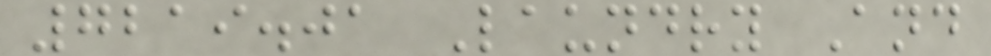7219.01 Laundry And
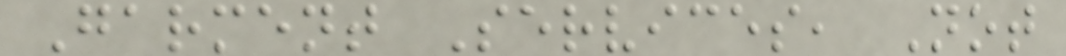Garment Services, Not
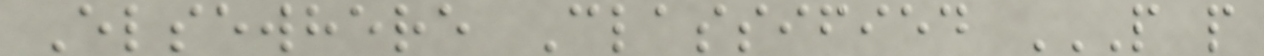Elsewhere Classified P P
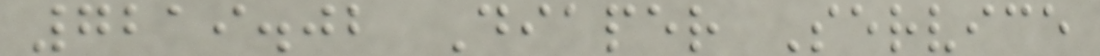7219.02 Diaper Service
